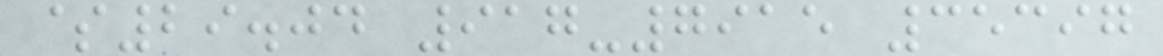$29.04 917-7915 35397
